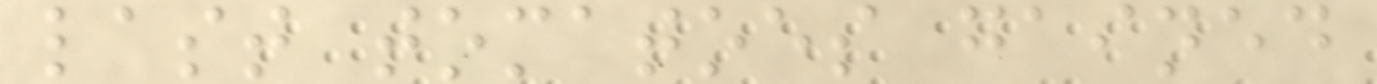last tomatoes gained
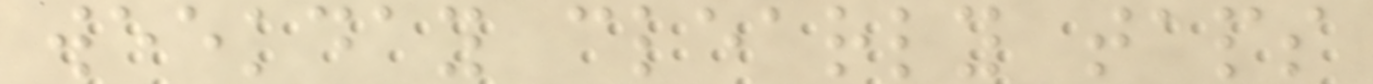weekday clearly taps
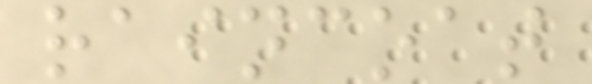raincoat
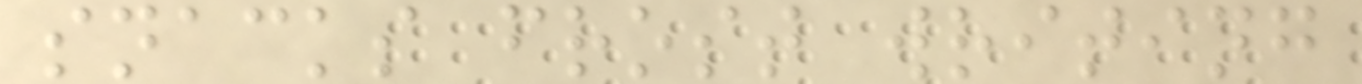snacks frost writing
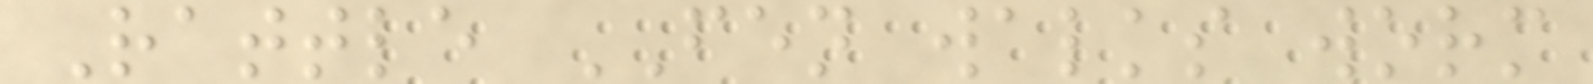Rattle FEN walks worm
